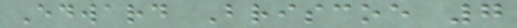Edward Briscoe 7
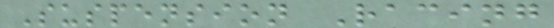Suspension Racing
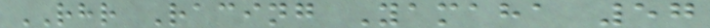RHR Racing Yamaha 57
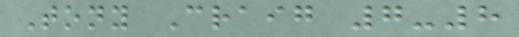Tony Craig 7-8
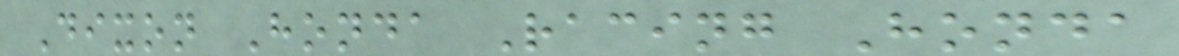Dixon Honda Racing Honda
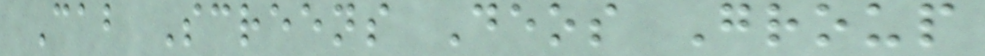Cab Screens Deos Group
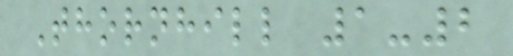Thornhill 1-2
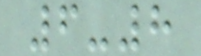6-8
